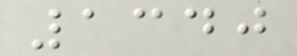1340
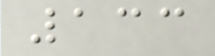133
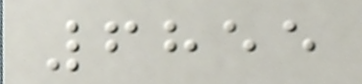6855
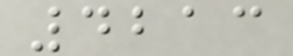4213
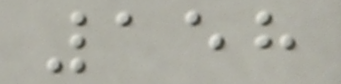158
